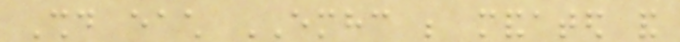Should each EMHC be mandated and
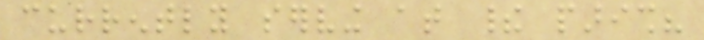currently serving at their parish?
